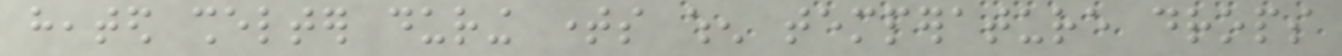heated shelter during times when temperature drops
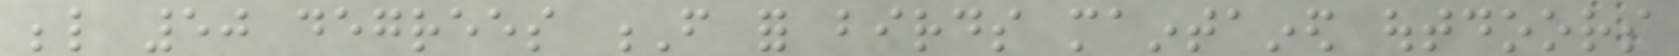below 50 degrees F for birds maintained outdoors
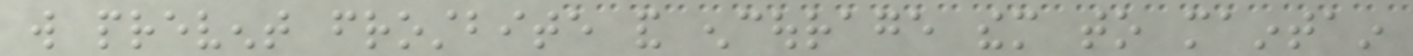will prevent frostbite and encourage them to maintain
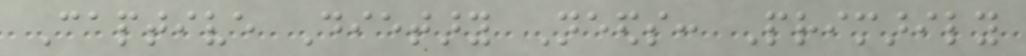Captive Dietary Needs: Primarily
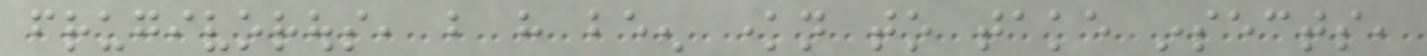frugivorous, but have been known to take insects,
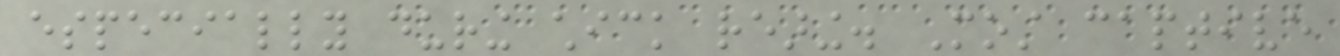especially during chick rearing. Most captive
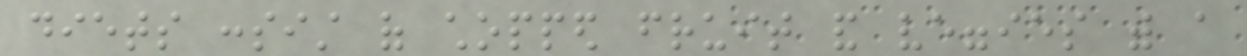diets consist of chopped fruit and veggies with a
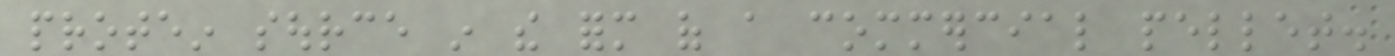protein source in the form of a commercial pellet.
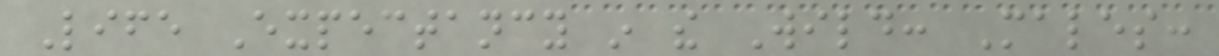Life Expectancy in the Wild: Males:
